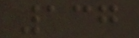137
